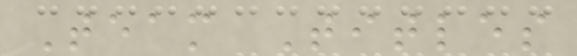Team Titles
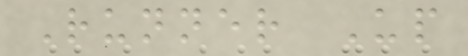Runner Up
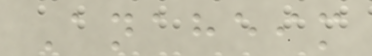Anaheim
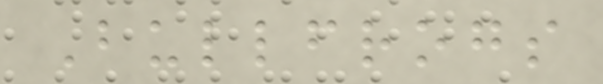Bullfrogs
